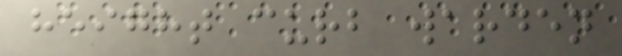height curb warden
